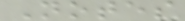Notes
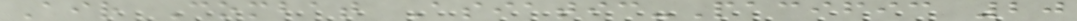Air Combat Asiatic-Pacific 20
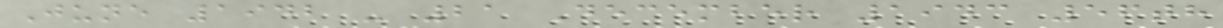June 1942 - 21 December 1943 56th
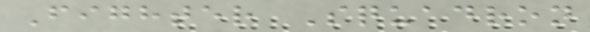Fighter Squadron
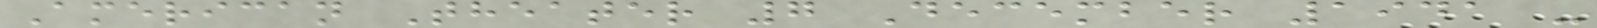American Theater 7 December 1941 -
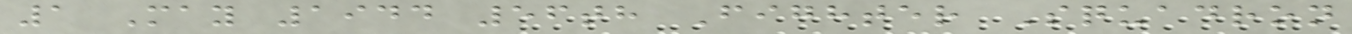1 May 1944 56th Fighter Squadron
